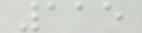115
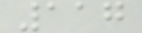117
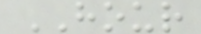HOUR
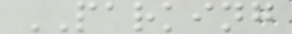PARKING
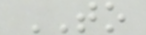TO
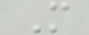M
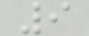9
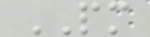PM
